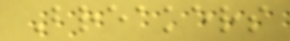Breakers
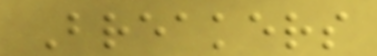Breakers
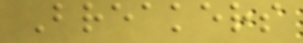Breakers
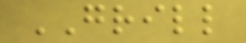GRILL
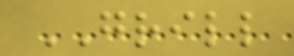GRILL
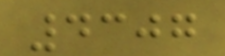4307
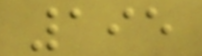195
